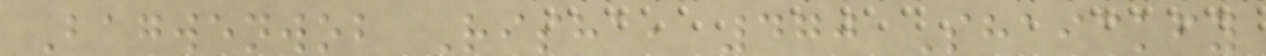Bagwenwob Risha, 470 Shaickfy
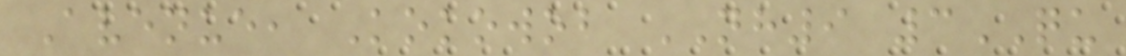Avenue, Kokowob NH9 3QU
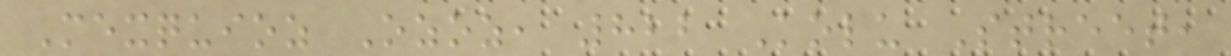Mexquioz Ozoz, 822 Kolu Street,
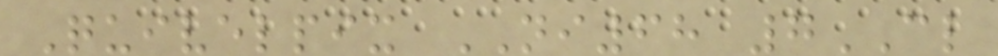Quivelpix NI68 7CL
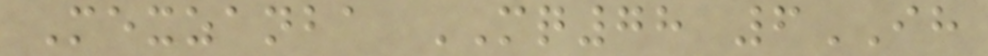Mexzanba MQ78 6IH
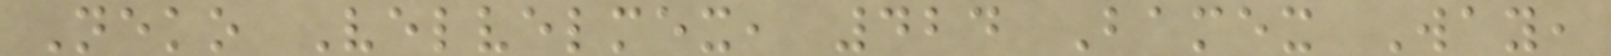Neko Velvelmex, 424 Bamex Way,
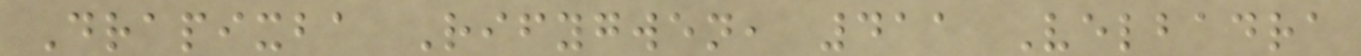Drapixba Rifygwen, 411 Velbadra
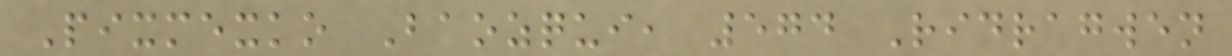Pixmexko Baozqui, 574 Ridragwen
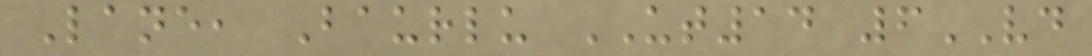Lane, Baurlu UT14 6VD
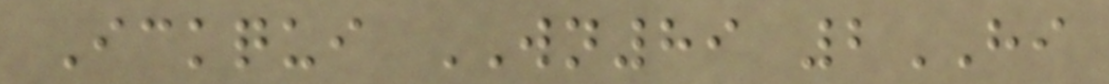Ickqui WN89 2HI
